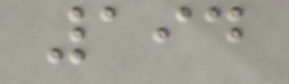194
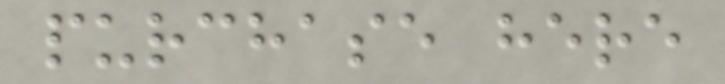purchase here
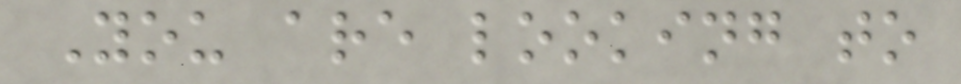You are looking to
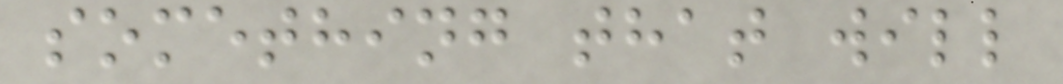something that will
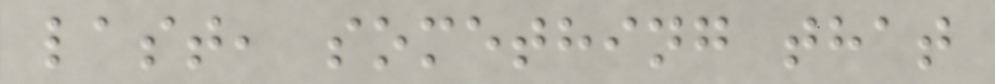last, something that
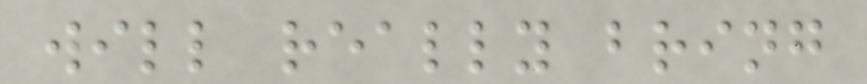will really bring
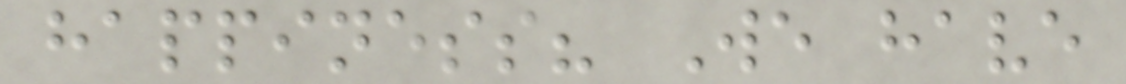happiness? We have
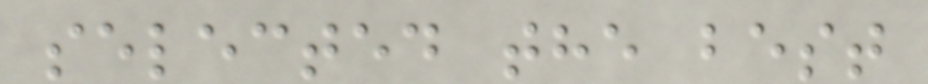selected the best
